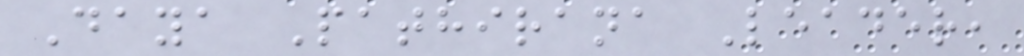Daya Pathirana Leader,
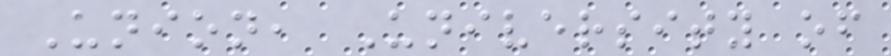Union, University of
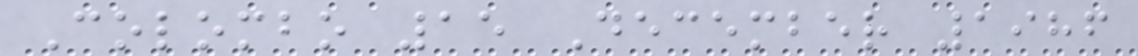Colombo 15 December 1986
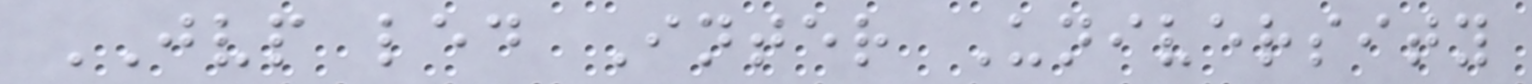JVP led Inter University
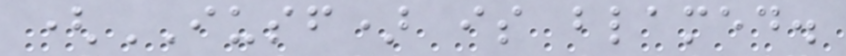(IUSF) is blamed.
